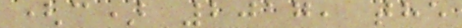(c) 2017, the
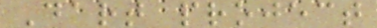Dart project
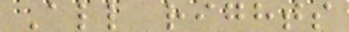All rights
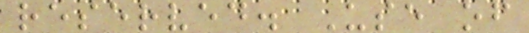reserved. Use of
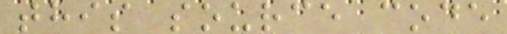this source code
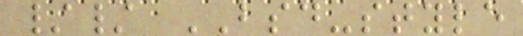// BSD-style
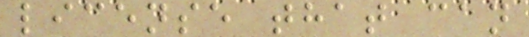license that can
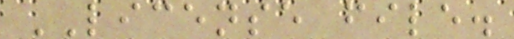LICENSE file.
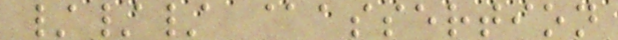/// @assertion
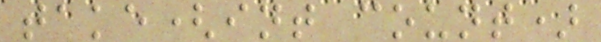take(int count)
